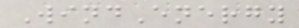WindEnergy
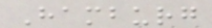Hamburg
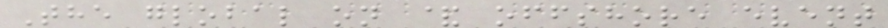The global on & offshore event
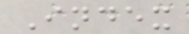Index
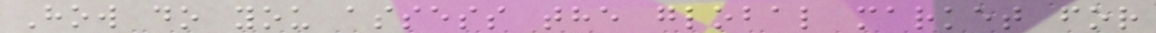How do you assess the global market for
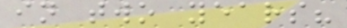in two years?
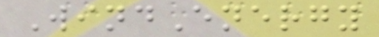WindEnergy
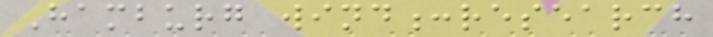Hamburg wind:research
